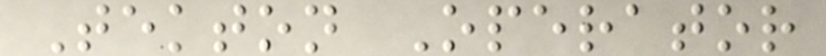Tekton Operator
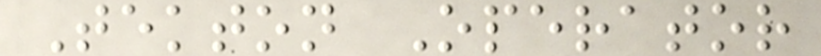Tekton Operator
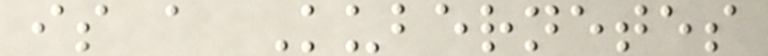is a Kubernetes
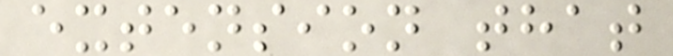extension that
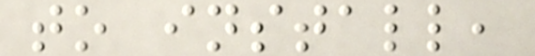to install,
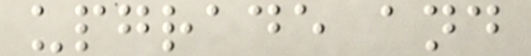upgrade and
